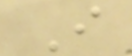I
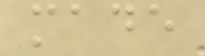made
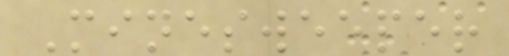Minesweeper
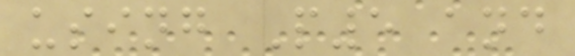using P5 and
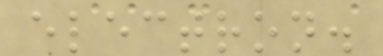electron.
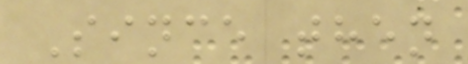Since then
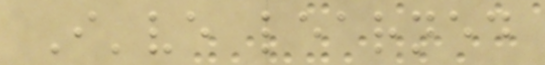I've learned
